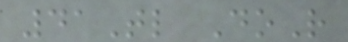41Tl DoR
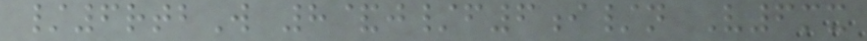/6rtbW 8&j/f6i/n V6mx
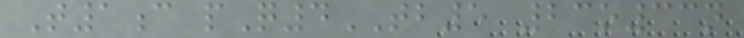T1c pQ4TB5 23o33n
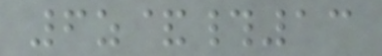6z&#13
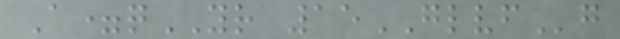A=qYR 15GLVFg
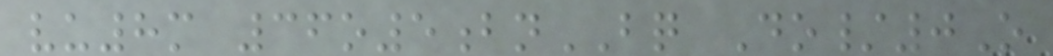vu8m 36o5bnBQ Do/0O
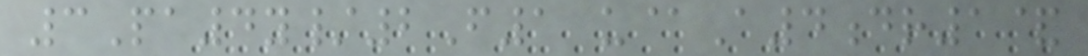3Pa4y/2F1 u@A4dr1&
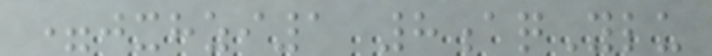=jxhzi1 8aqYlu
